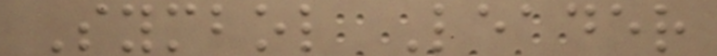Symbol Leader
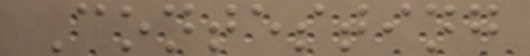Contesting
